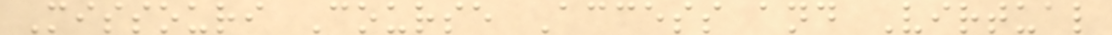Missouri Course Access and Virtual
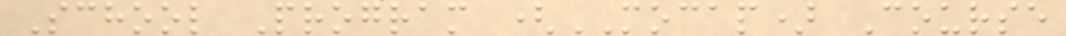School Program (MOCAP) Course
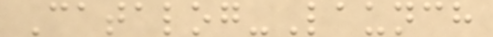Catalog-Launch
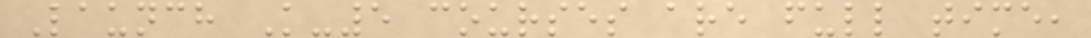Launch K-5 courses are full time,
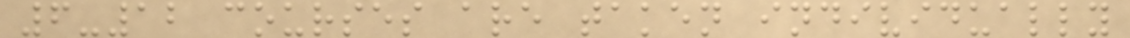6-12 courses are taken individually
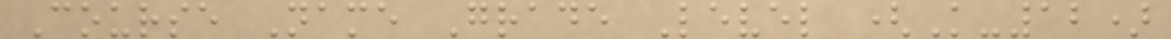Course Name Grade Level (K-12)
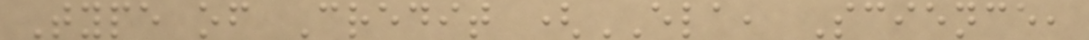Type of Credit (ELA, Science,
